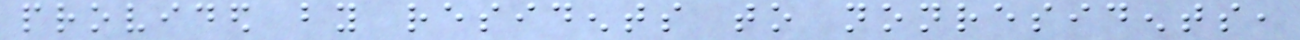provided by residents to nonresidents,
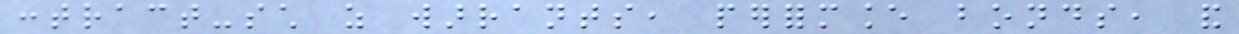contract-such as warrants, performance bonds, and
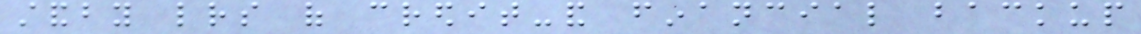standby letters of credit-and financial backup
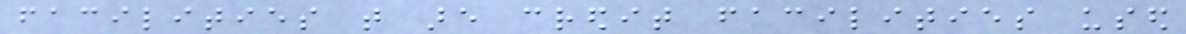facilities that are credit facilities used
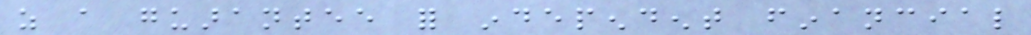as a guarantee for independent financial
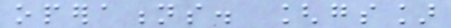operations. [gs]
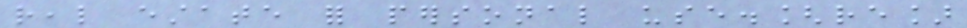real estate for personal use.[re]
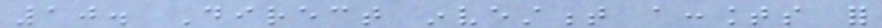10. Direct investment accounts for
